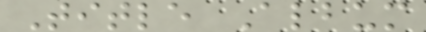Title Album
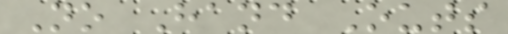No Hand Outs
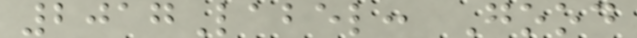2017Label: Good
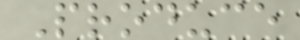Produce
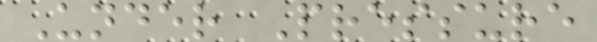Under Pressure
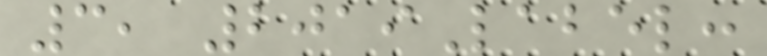3, 2019Label:
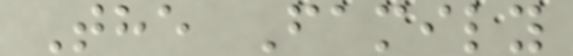The Family
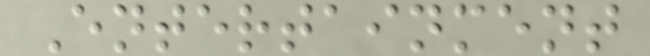Entertainment
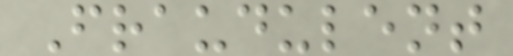Fraudulent
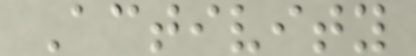Activity
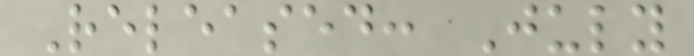Released: July
